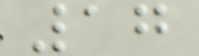17
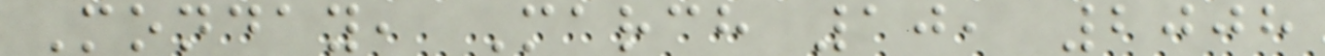Monday, March 10, 2008
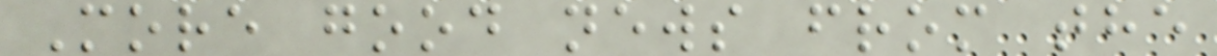More good news from the
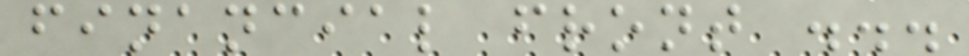financial front ...
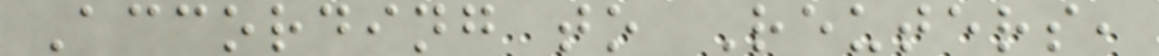According to Reuters,
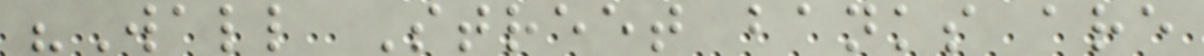"Wall Street banks are
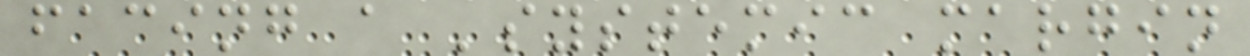facing a 'systemic margin
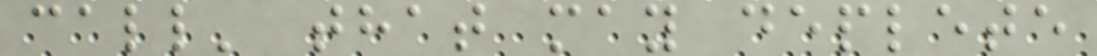call' that may deplete
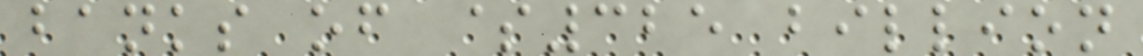banks of $325 billion
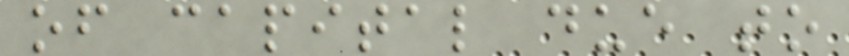of capital due to
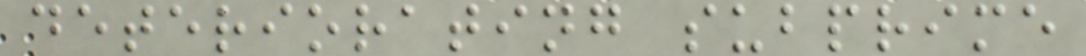deteriorating subprime
